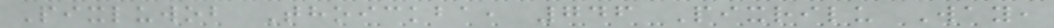Pixluwob Thoickba, 746 Pixrilu Way,
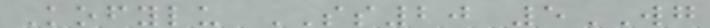Kofylu SS20 5WG
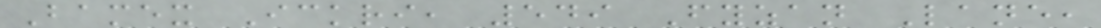Bamex Ickri, 549 Fyzan Lane,
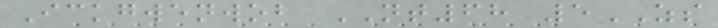Ickgwenwob NT68 5ZS
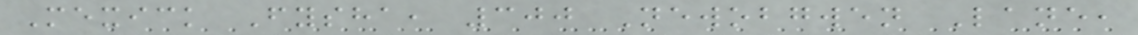Mexick Fysha, 300 Newobgwen Lane,
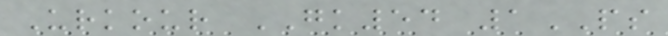Urkour GK54 1PS
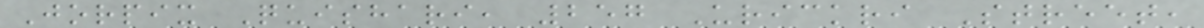Jorpix Quishari, 257 Urickri Street,
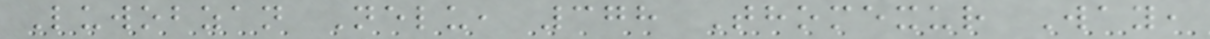Luwobzan Nelu, 378 Thomexur Way,
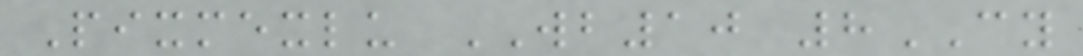Pixmexlu WB10 8CY
